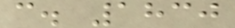c. 1830
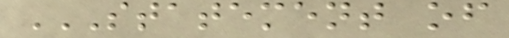STATEMENT OF
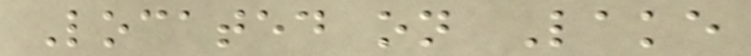Located on Lake
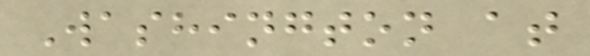Washington at
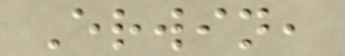Erwin,
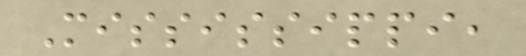Mississippi,
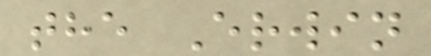the Erwin
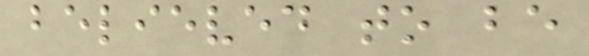believed to be
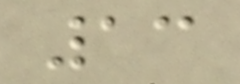13
